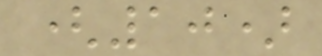(10)
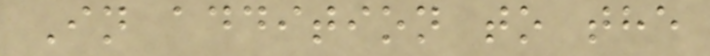In addition to the
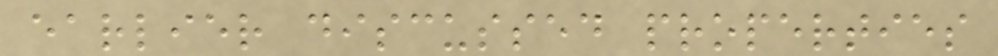earlier discussed properties
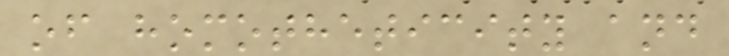of homotheticity and
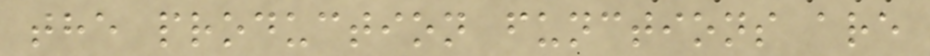the production functions are
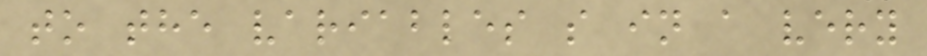to the variables s in a very
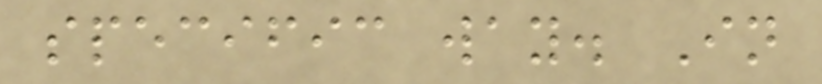specific way. In
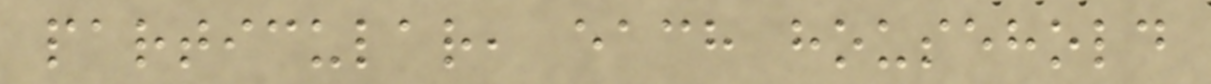particular, each household
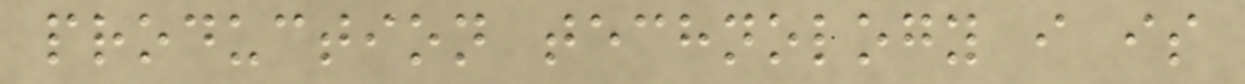production technology i is
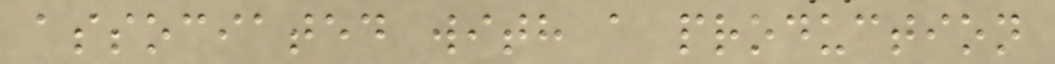associated with a production
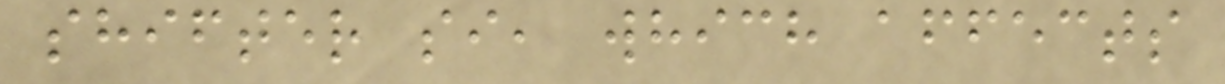shifter si, which affects
